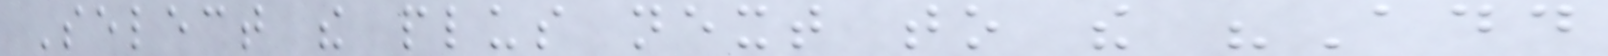Select the plus next to the "Add
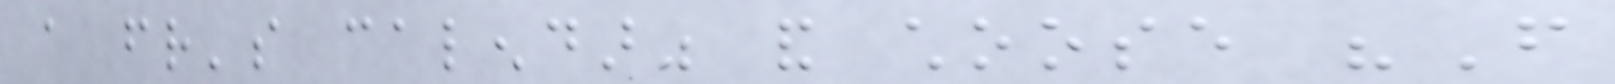a friend's calendar" and choose "From
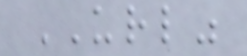URL"
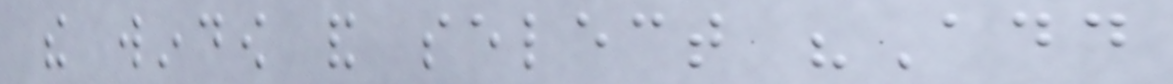the window and select "Add
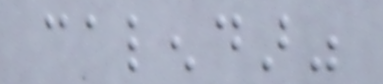calendar"
